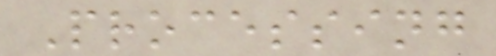Processing
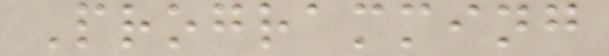Programming
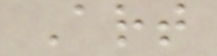Art
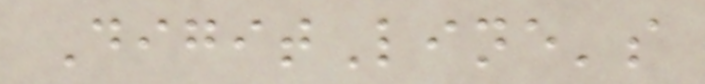DigitLine's
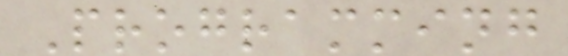Programming
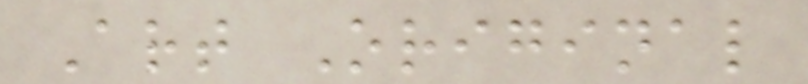Art Original
